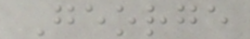George
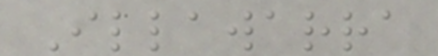Illawarra
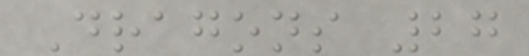Dragons 27
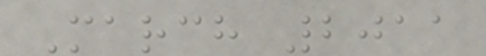March 2011
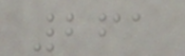261
